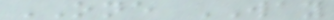ONE WAY
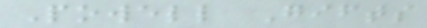Powell Gifts
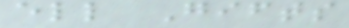ell Gifts
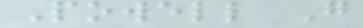Powell G
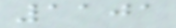1101
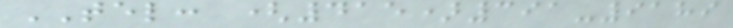TEL: (415)391-9189
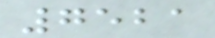7521
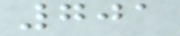701
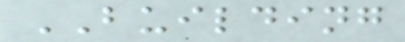BUILDING
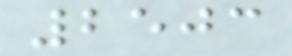2503
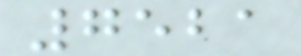7521
